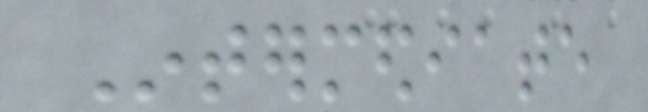Intermediate
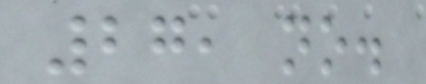27, no.
